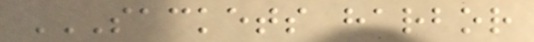SACKETS HARBOR
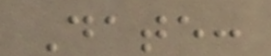Date:
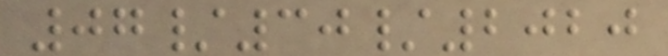07/30/2020
